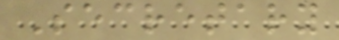Secretary
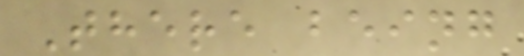There being
